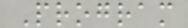Program
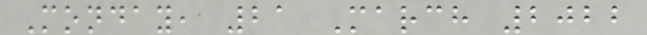Monday, 21 March 2022
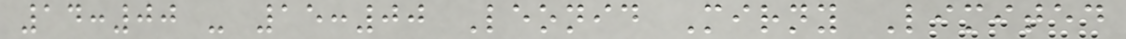14:00 - 15:00 Leonid Mirny Limited
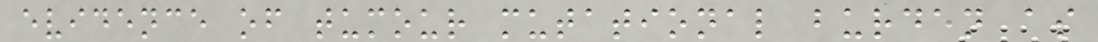evidence of tumour mutational burden as
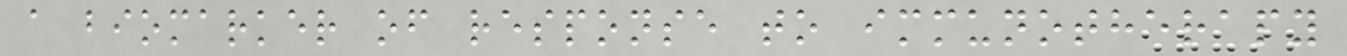a biomarker of response to immunotherapy
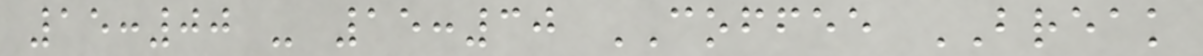15:00 - 15:30 COFFEE BREAK
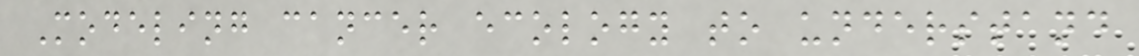Modeling cancer ecology to understand
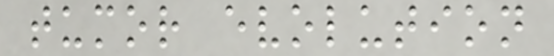tumor evolution
